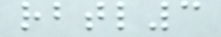rbtl3
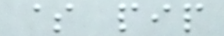$ pip
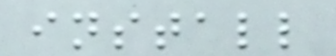install
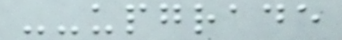--upgrade
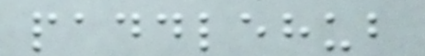paddlehub
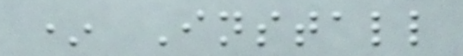* Install
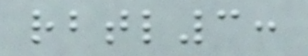rbtl3:
